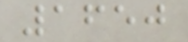1650
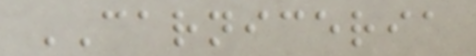CARNICERIA
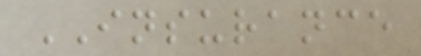INSURANCE
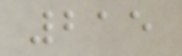215
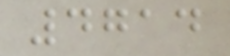4714
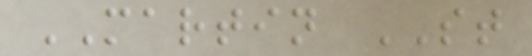MARTIN ST
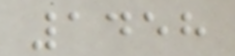1458
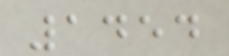1454
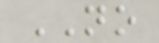NO
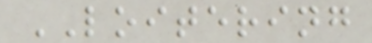LOITERING
